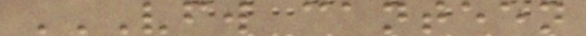VFW CANTEEN
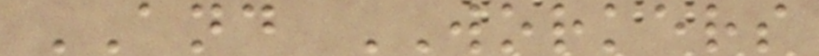AND WORKERS
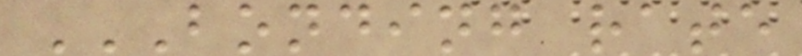BONDING RATE
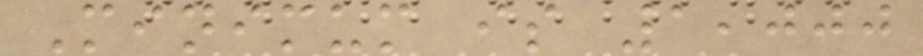Minimum is 1,000
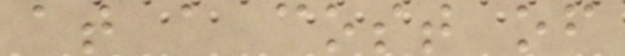at a cost of
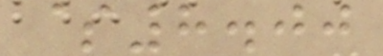$8.00
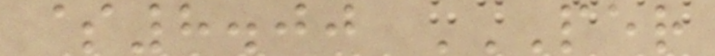$8.00 PER
